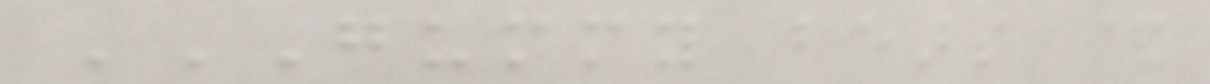GUMMY BEARS &
